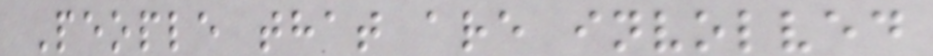People that are involved
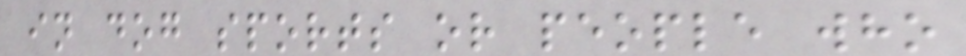in dog sports or people who
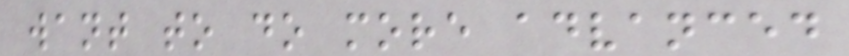want to do more advanced
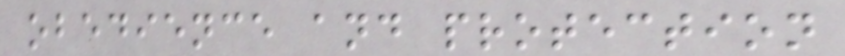obedience and protection
